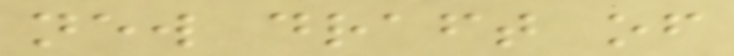new draft of
